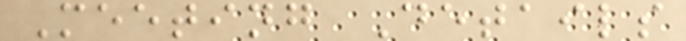Meeting Details
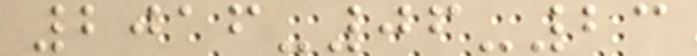2016-06-23
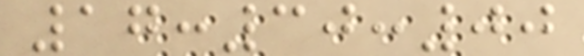17:30:00
